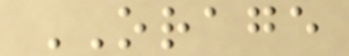ORAGE
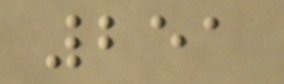251
